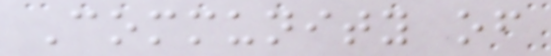Community of
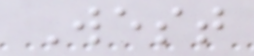West
